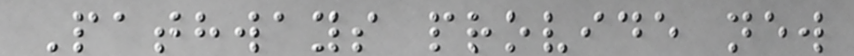Pathways provide new
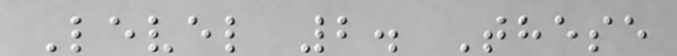Level 2. These
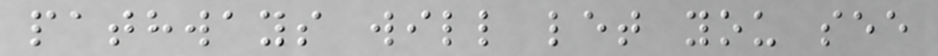pathways will let you see
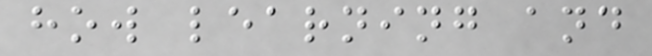how learning and
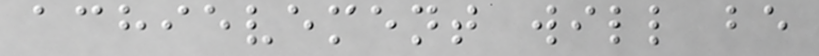achievement will be
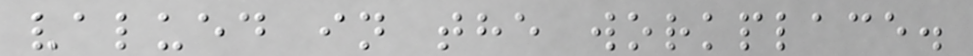valued in the workplace.
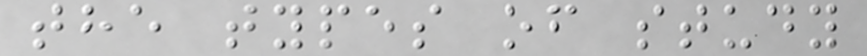the types of study
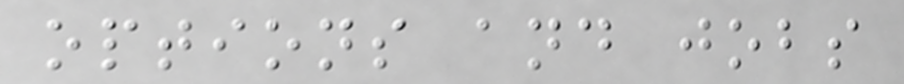options and jobs
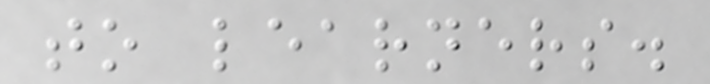to learners.
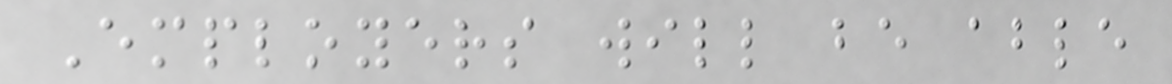Employers will be able
